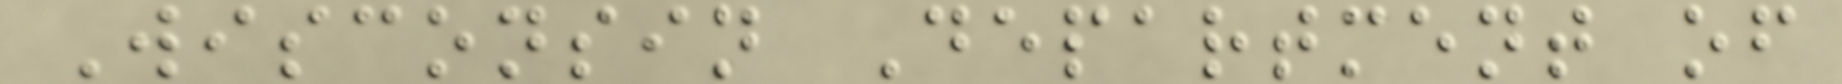Wisconsin Department of
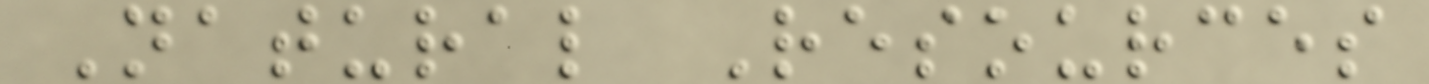Natural Resources
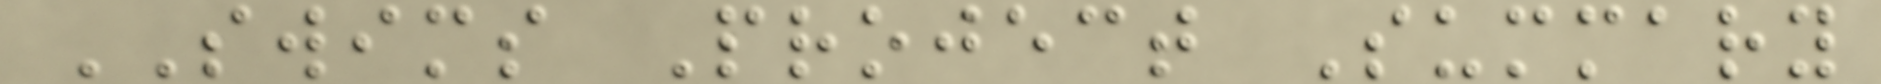SWIMS Project Summary
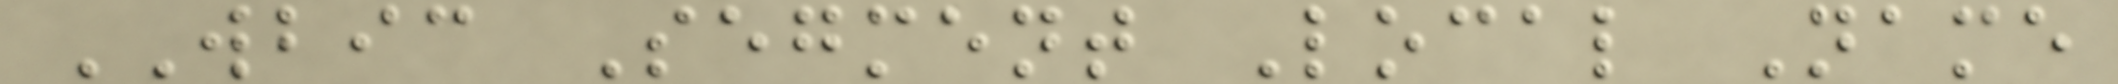WBIC Segment Local Name
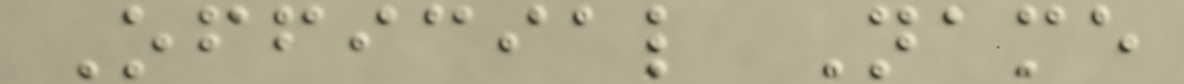Official Name
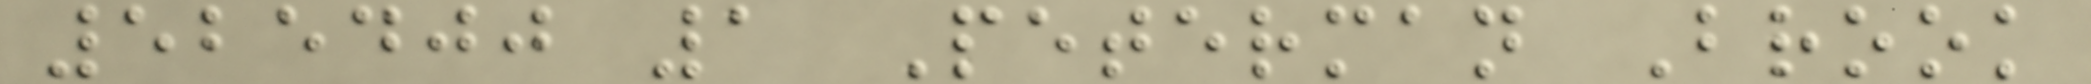525400 1 Peterman Brook
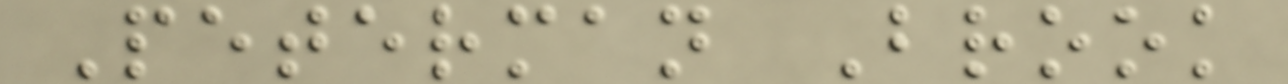Peterman Brook
